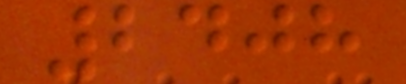2408
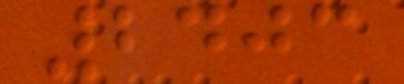2403
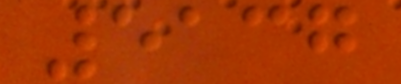5137
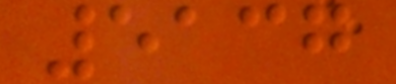5137
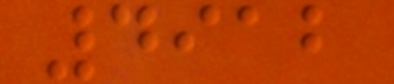4912
